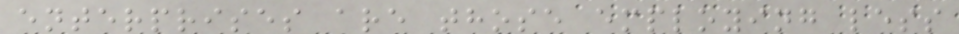enterprises are those employing less
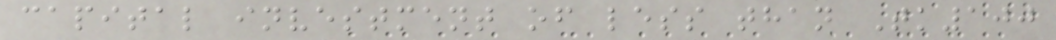capital investment of less than Tk100
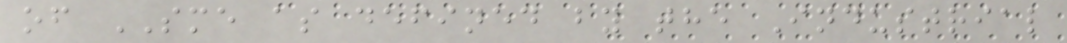of SME as defined by the Industrial
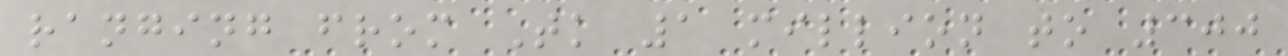ranging from Tk 1 million to 300
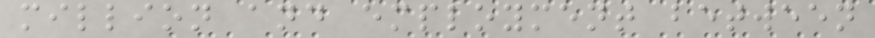million and employment between
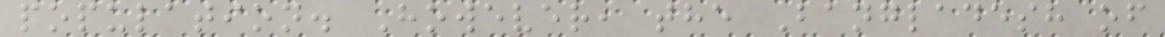population. However, the Bangladesh of
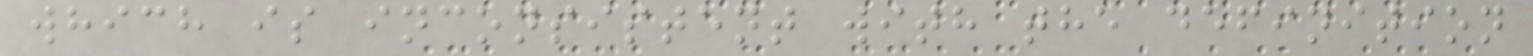which is inconsistent with the definition
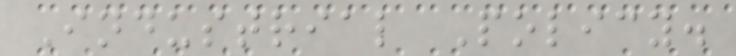Industrial Policy.
